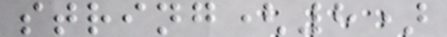string(8)
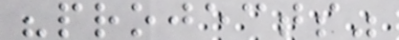"projects"
